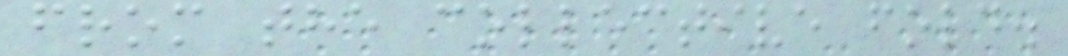from the collective fold.
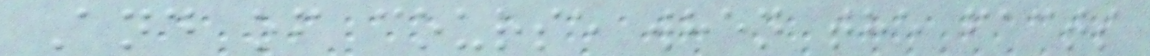And of course when the facts
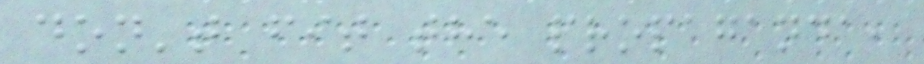don't fit the propaganda,
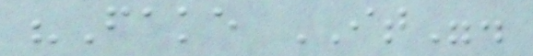"Fake IT".
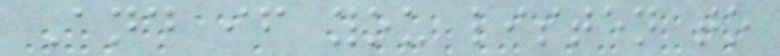And if you listen to
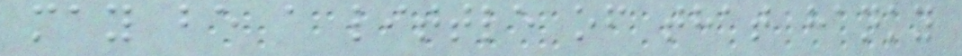may be a little of that hanky
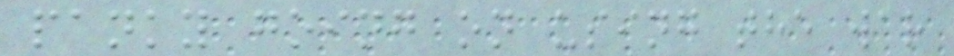panky going on using the war
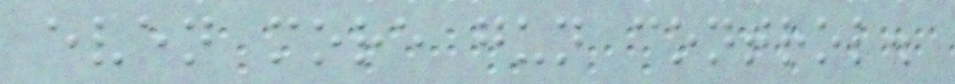even more gun control.
